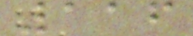116
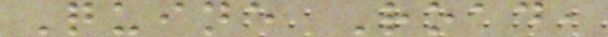Quine Road,
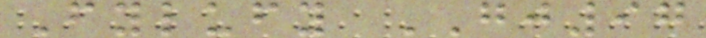Fylufy GJ97
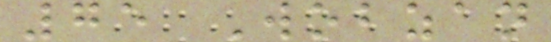75 Wobzan
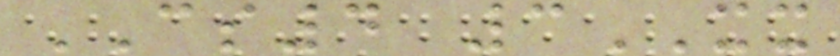CS4 3XX
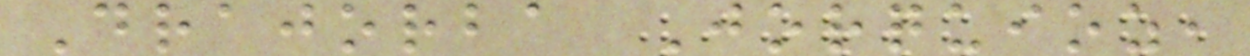Drajorba Jorquioz,
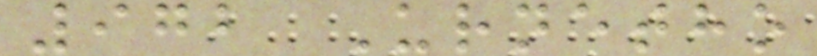972 Urnetho
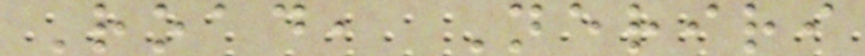Road, Neriri
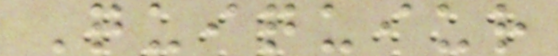Quiquiur
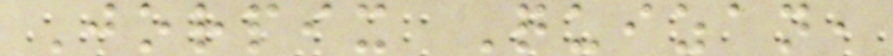Jorpix Quizan,
